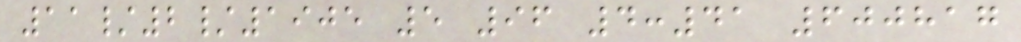11/2/1905 5 96 4:41 600817
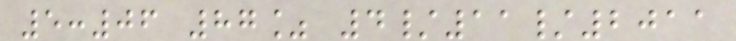5:06 87% 4/11/2011
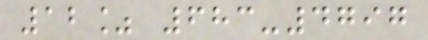12% 683-4797
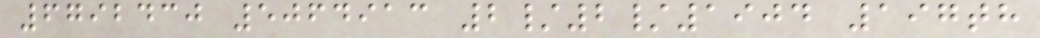6792430 5064913 2/2/1904 197th
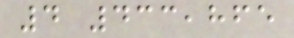4 433,865
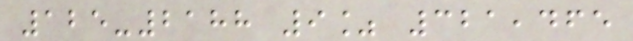125-2188 9% 321,465
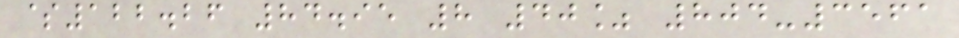$122.26 84.95 8 40% 804-3561
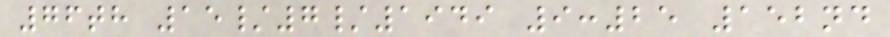76th 15/7/1949 9:25 152nd
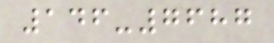146-7687
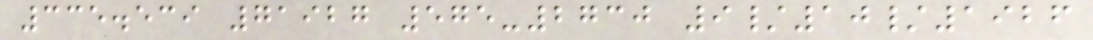335.539 71927 575-2730 9/10/1926
